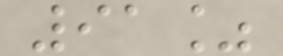91%
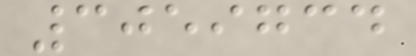3059734
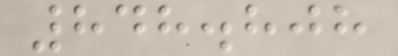848.808
